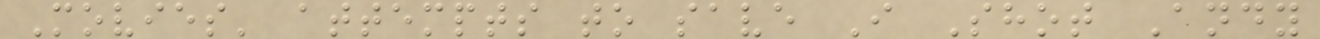Movies' attempts to save I Shot Andy
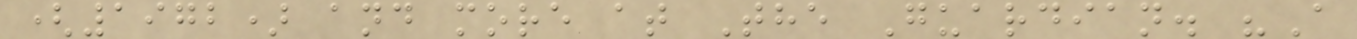(1972) and more at The Guardian. "A
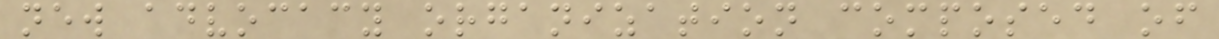new advocacy organization composed of
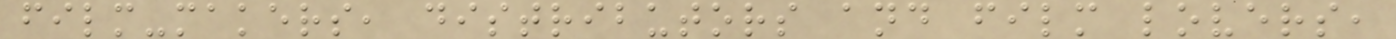film-makers, distributors and film lovers,
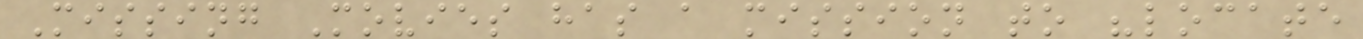Missing Movies has a mission to "locate
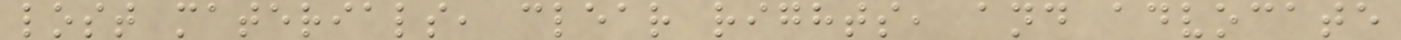lost materials, clear rights, and advocate
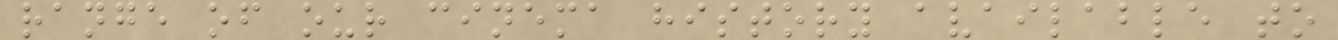range of our cinema history available to
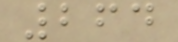264
